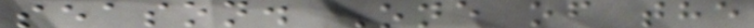season. One of the
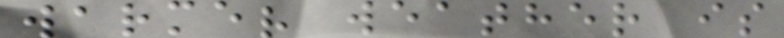warmer weather is
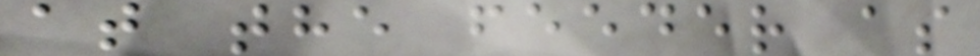at the feeder as
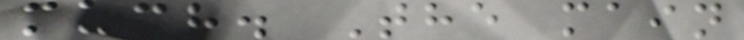much. The main
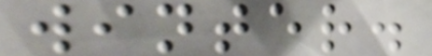winter.
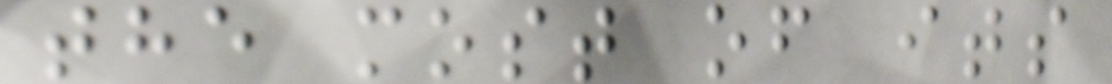the most of its
